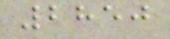2850
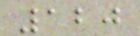120
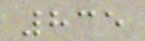835
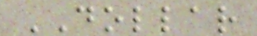DOLLAR
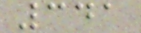341
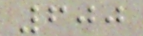600
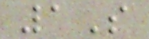1S
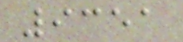9351
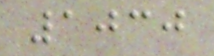1030
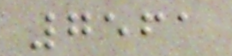7561
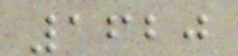1620
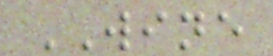WINE
